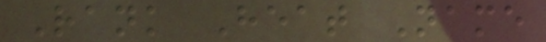Rank Heat Name
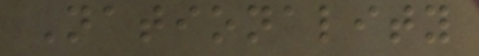Nationality
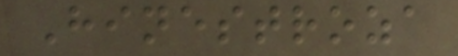Hinestroza
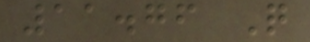11.76 Q
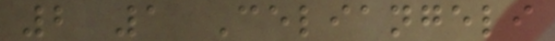2 1 Celiangeli
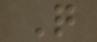Q
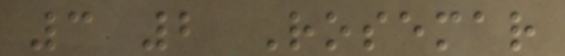3 2 Rosemar
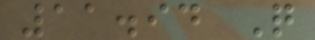11.94 Q
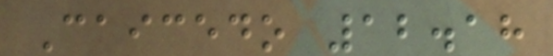Caicedo 12.18
